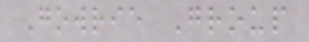Gowrie Group
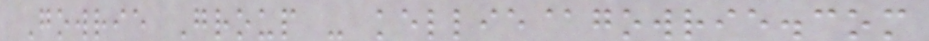Gowrie Group - kellie@gowrie.com
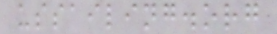ussailing.org
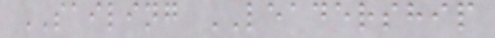SAILING LEADERSHIP
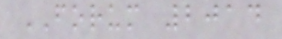FORUM 2014
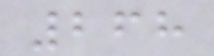268
